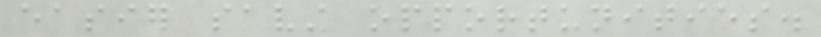easier saving opportunities.
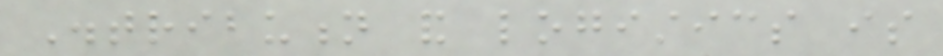Distribution and logistics is
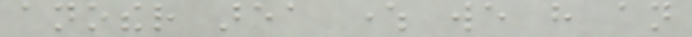another area where we have an
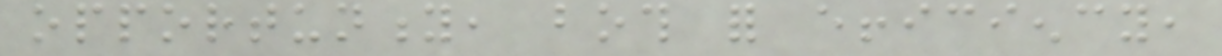opportunity, both for efficiency,
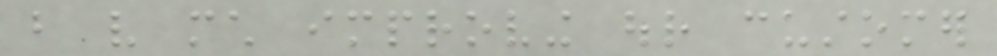but very much improving our customer
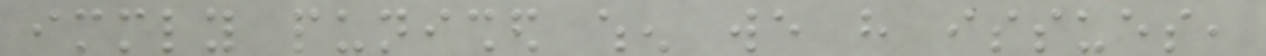immediately punished when we have issues,
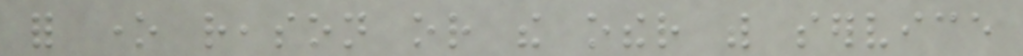for one reason or the other with service
